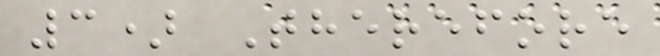3) Therefore
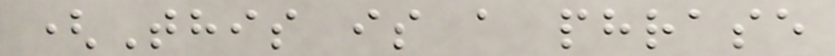(This is a phrase
